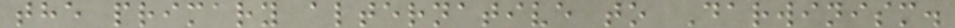the primary alternative to Darwinism.
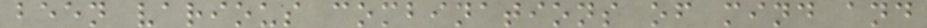been various combinations of mind and
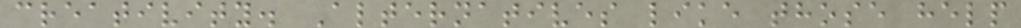creativity. Alternatives like those help
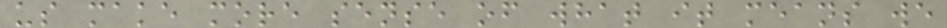us make more sense of what it means we
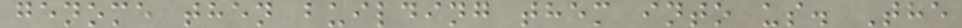genome then building them into us. The
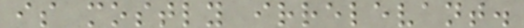is mostly irrelevant.
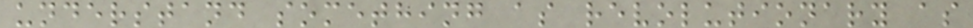understand something as revolutionary as
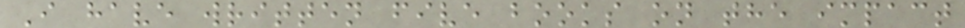I have written five books on the impact
